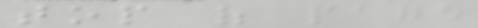top of page
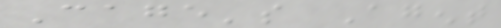Cage's Agent
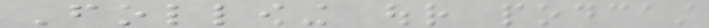Following our podcast
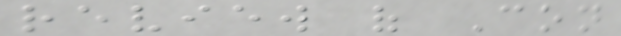review of Con
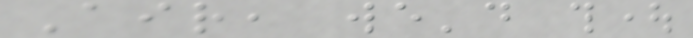Air, we'd thought
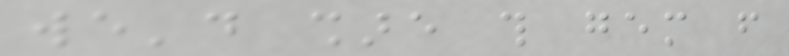we'd share this gem from
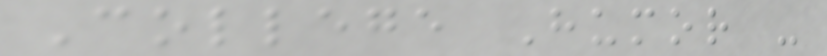College Humor -
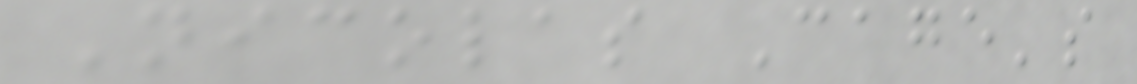Nicolas Cage's
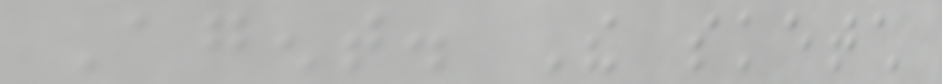Agent. The sketch
